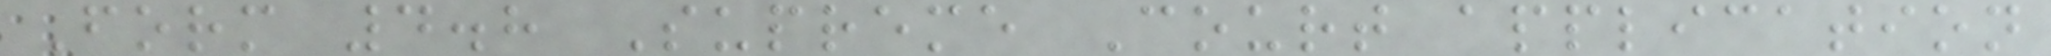Form 4.8 Supreme Court application
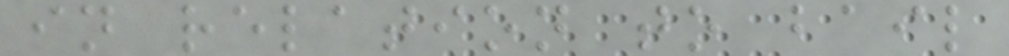in relation to bail
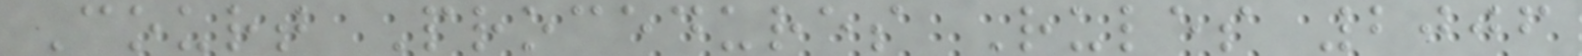Court Procedures Rules 2006
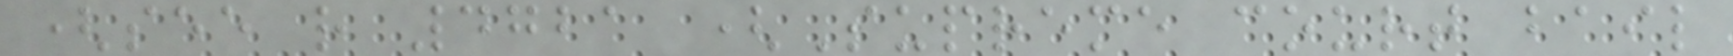(see r 4721 (Supreme court bail
